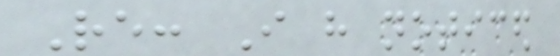Re: I have noticed
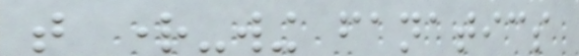that right-wing fanatics
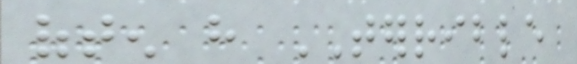often have TERRIBLE
